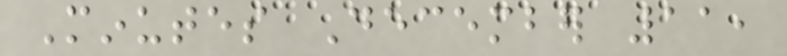Minutes December 11,
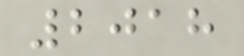2018
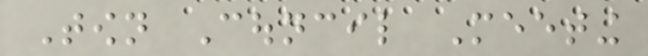Town Council Meeting
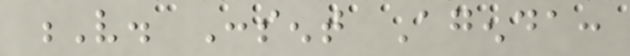V. Consent Agenda:
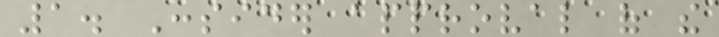1. Consider approval of the
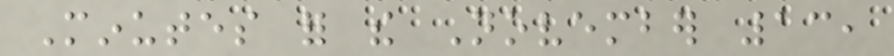Minutes for the November 13,
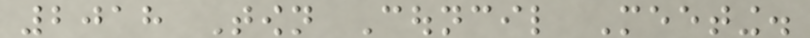2018 Town Council Meeting.
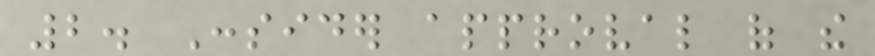2. Consider approval of the
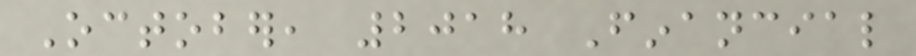October, 2018 Financial
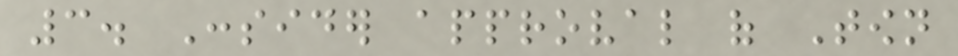3. Consider approval of Town
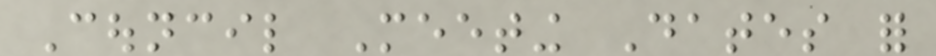Council Meeting Dates for
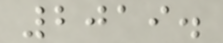2019.
